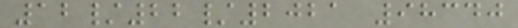12/22/2021 98340
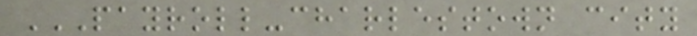PAYROLL-CHARLESTOWN CITY
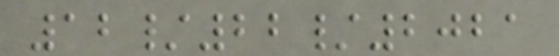12/22/2021
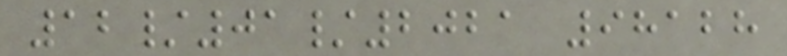12/01/2021 98128
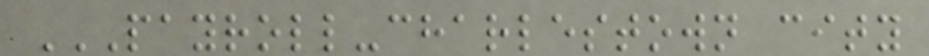PAYROLL-CHARLESTOWN CITY
